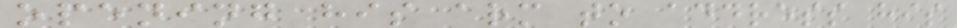opening his arm to address his
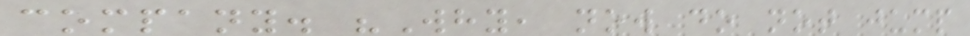company. "Why, now do not jump
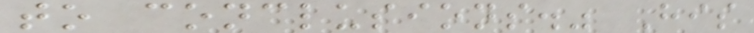to conclusions." His
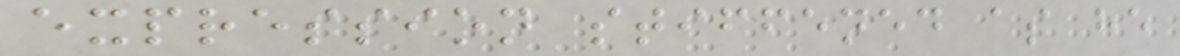expression stiffened as he
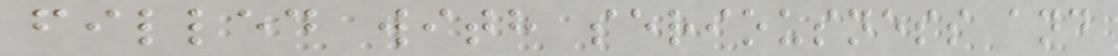filled with seriousness and
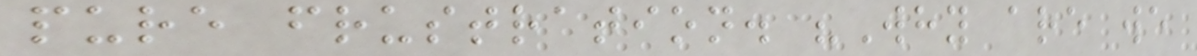pure frustration. "Why are we
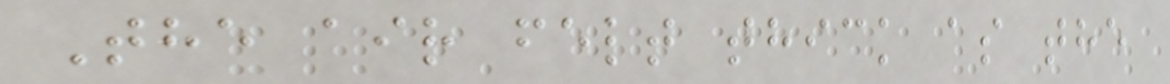The air felt thick as the
